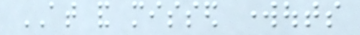AT and missed workouts
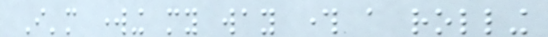I'm working my way through a rolling
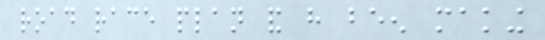road race plan and have been making
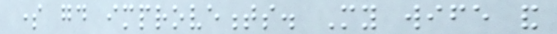some good improvements. My wife and
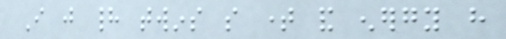I just had twins so time and energy have
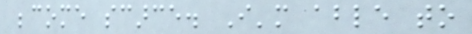become scarce. I'm able to
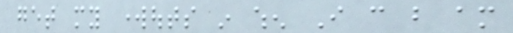get my workouts in when I can but am
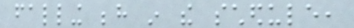falling behind in the schedule,
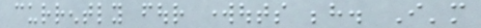currently four workouts behind. I'm
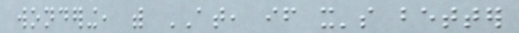wondering, with AT, if it's better
